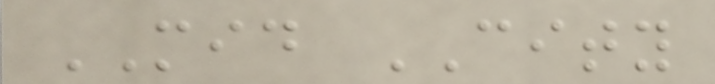MID CITY
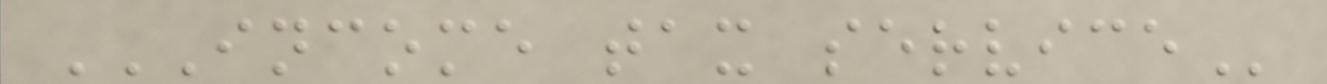INCOME TAX SERVICE
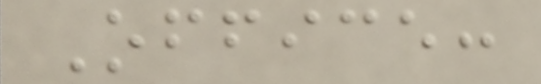Office:
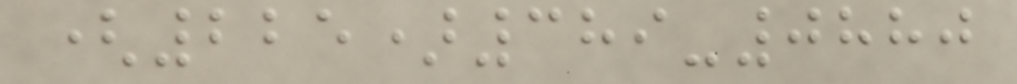(225)389-0880
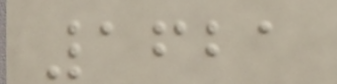1621
